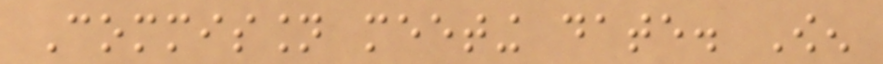Commission meeting date. Owen
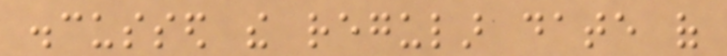discussed the regular date of
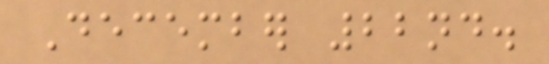December 22nd.
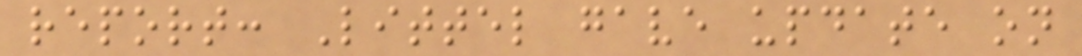report: Littel gave update on
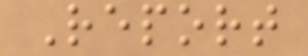Report
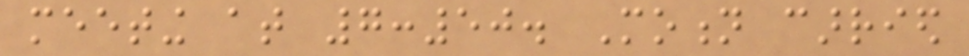meeting at 7:50. Motion carried
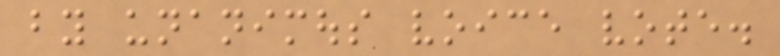by unanimous voice vote.
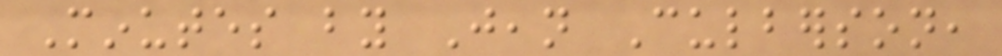Minutes by Jean Culberson,
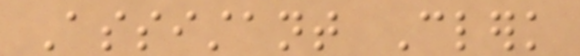Assistant Clerk
